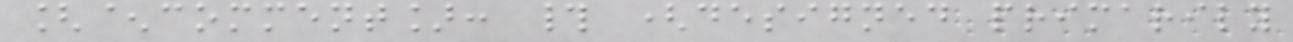[^comment]: # (designed primarily
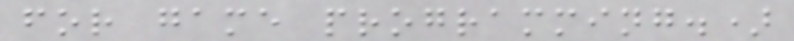for game programming.)
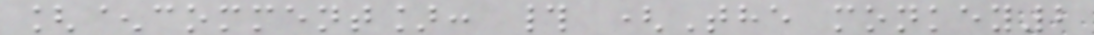[^comment]: # (The monkey2
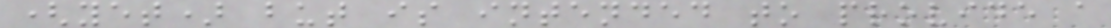(yet) but is intended to provide a
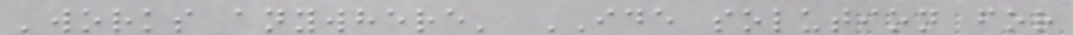'works anywhere' IDE solution for
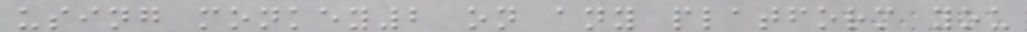using monkey2 on any platform you
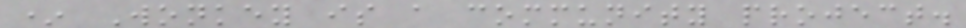* Wonkey is a community project.
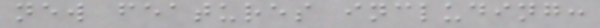new features including:
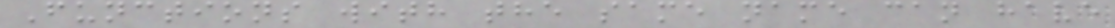Functions with the same name can have
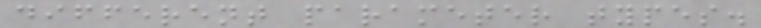different parameter types.
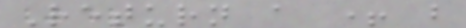Return a + b
